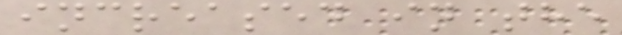increased in the
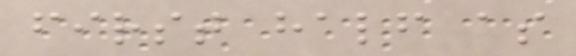first half as
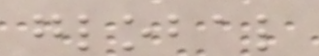global
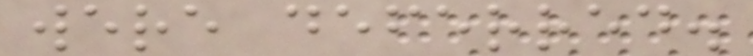were deferred.
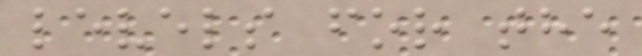levels for the
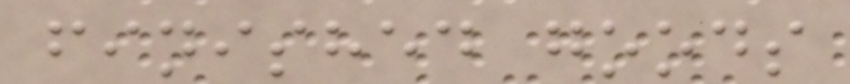finished goods
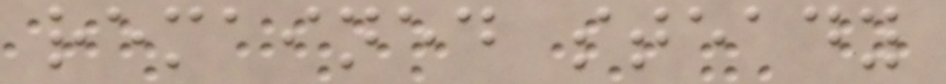remained steady
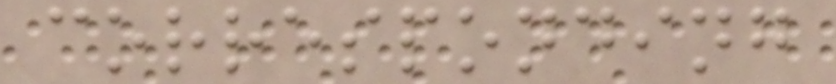corresponding
